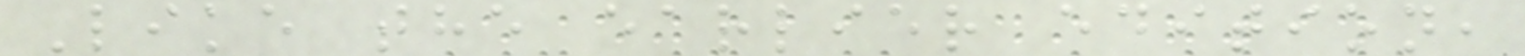Like the earlier edition,
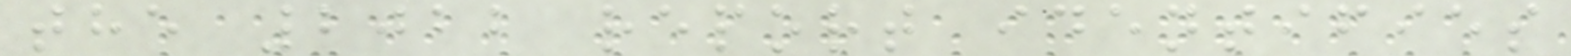the 2022 report identifies
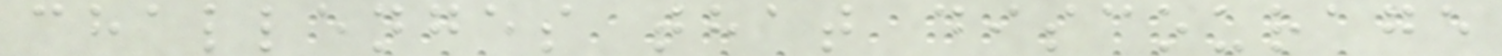challenges that discourage
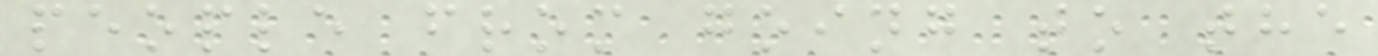people from going to the
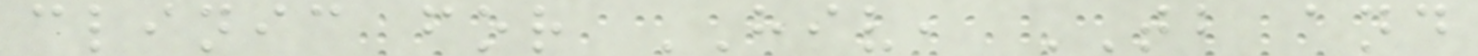clinic for HIV, TB and
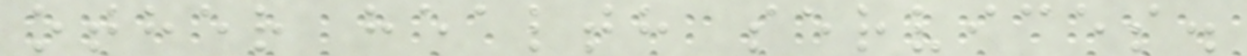other health services.
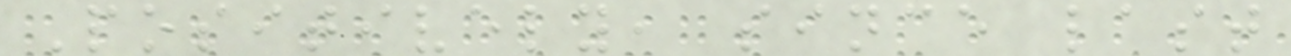Positively, since last
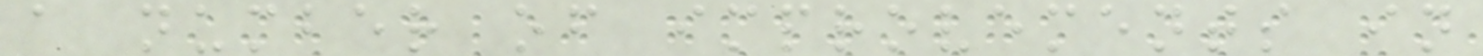a number of improvements in
